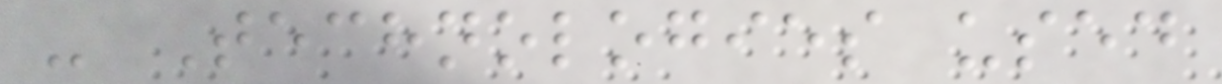- Technologies used
